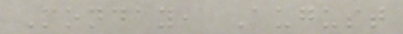Monday, August
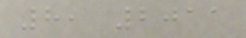8, 2011
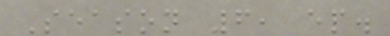Season 6, ep.
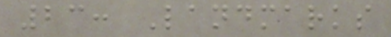23: Landmarks
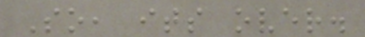So, its over.
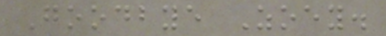Goodbye Zoey.
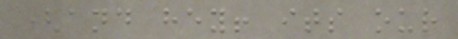(and hey! its our
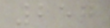257
